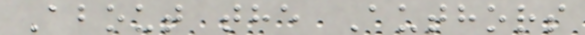About the Authors
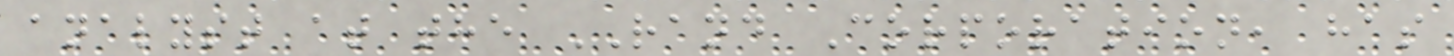analyst at the RAND Corporation, has
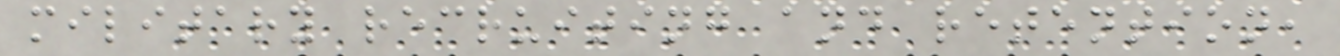military recruiting and retention,
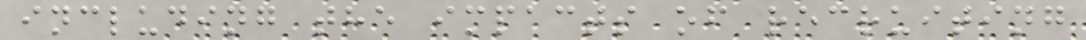including the impacts of recruiting
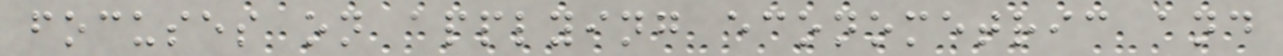focuses on applying econometric and
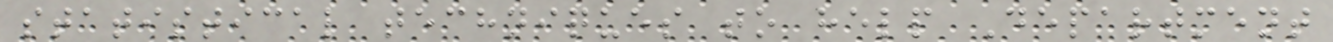statistical techniques to help Department
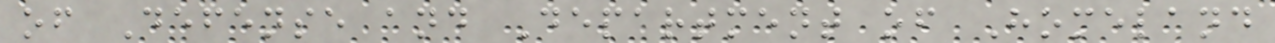of Defense and Department of Homeland
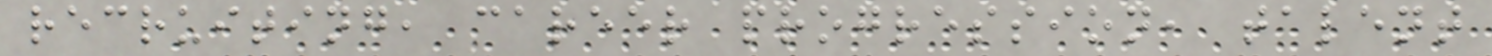recruiting, career progression, talent
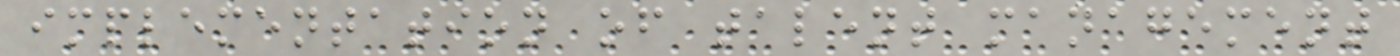implementation of talent management
